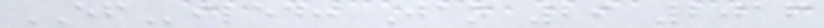EFiled: Jan 29 2016
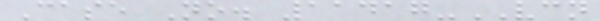Case No. 11417-VCN
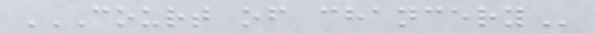COURT OF CHANCERY
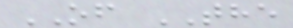OF THE
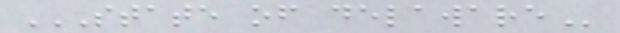STATE OF DELAWARE
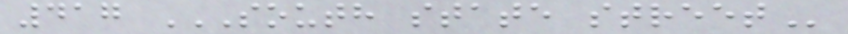417 SOUTH STATE STREET
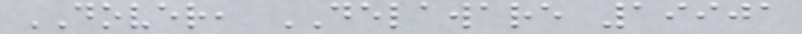DOVER, DELAWARE 19901
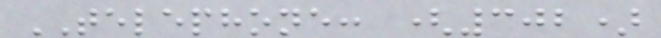TELEPHONE: (302)
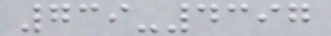739-4397
